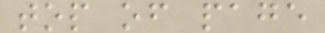top of page
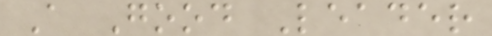A Good Leader
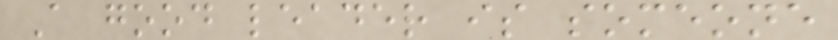A good leader is someone
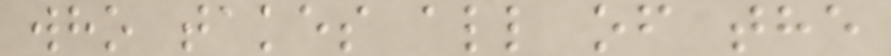who takes all of the
